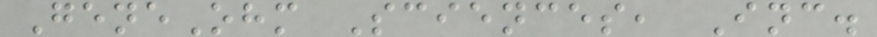GeneOhm Sciences, Inc.
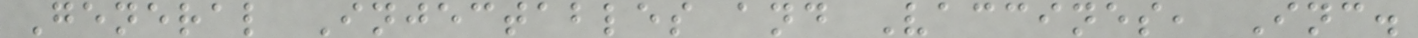General Injectables and Vaccines, Inc.
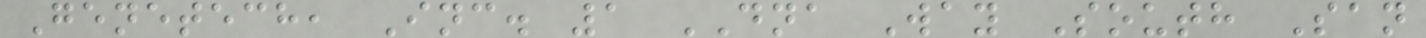Genetech, Inc. 1 DNA Way South San
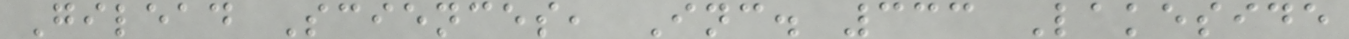Gilead Sciences, Inc. 333 Lakeside
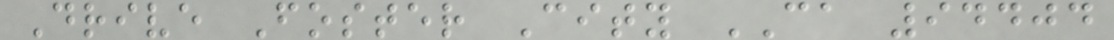Drive Foster City CA 94404
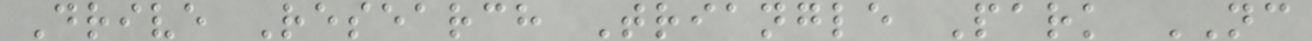Drive Research Triangle Park NC
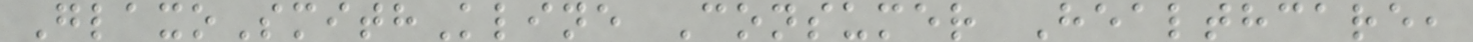GlaxoSmithKline Consumer Healthcare,
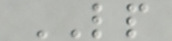LP
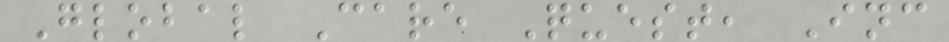Global Care Quest, Inc
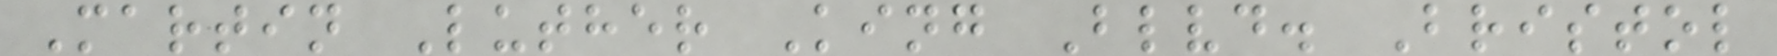Martin Luther King Blvd. Bristol
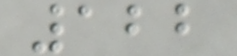122
